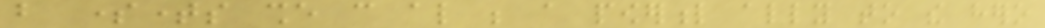but sometimes she can also be a powerful ally to the hero
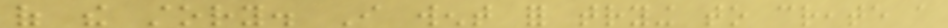of the story. I went for trying to create a
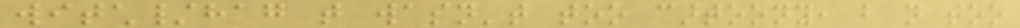witch/hag that wasn't too cartoony, but not too
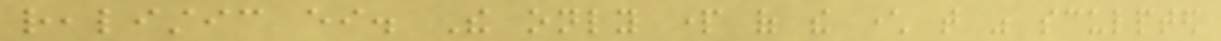realistic either. The only part of the character that was sculpted
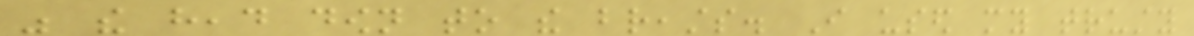was the head down to the breasts. I used my trusty
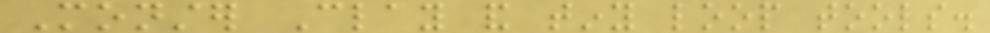Monster Clay and tiny loop tools.
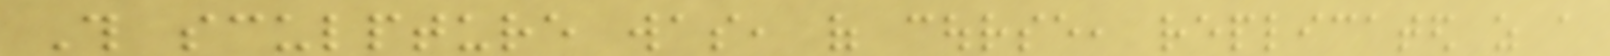This sculpture was, of course, replicated as a
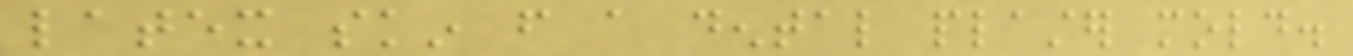latex skin from a dental plaster mold.
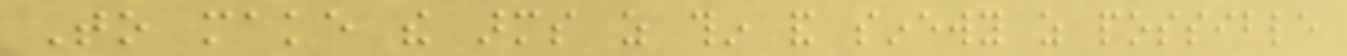To make the arms as thin and sinewy as possible
